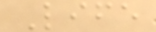Life
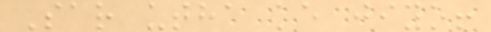Sar utha ke jiyo!
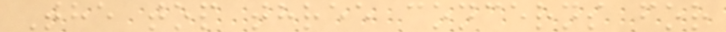The top three concerns for
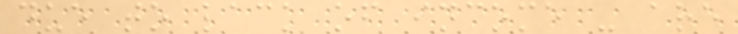due to lack of income - are
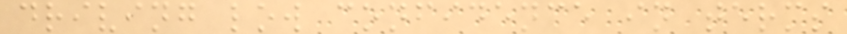driving low confidence in terms
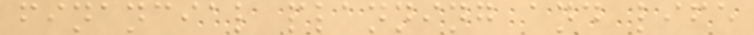financial planning and life
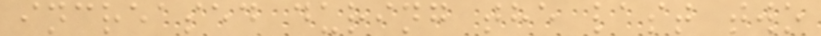increased during the last two
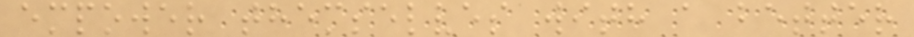empower themselves with a better
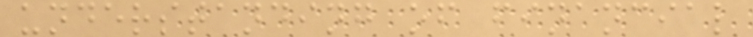understanding of financial
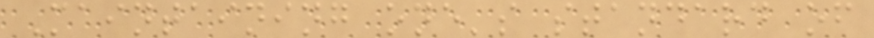Maintaining one's standard of
